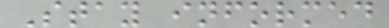Stay informed
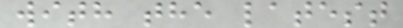with the latest
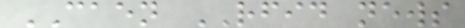CAEN RFID news
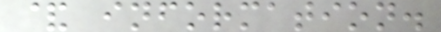& information.
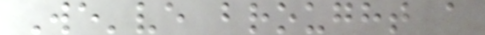We've brought a
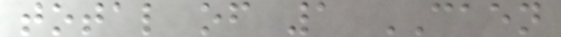total of 1 CAEN
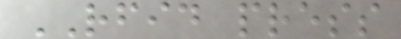RFID press
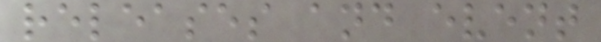releases and event
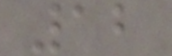12
